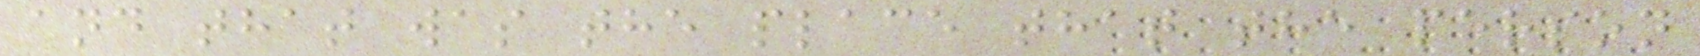and that was the place that the person
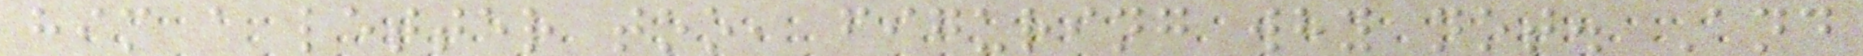him a letter too, figuring why not. And
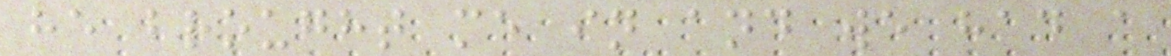he brought me in and we had a
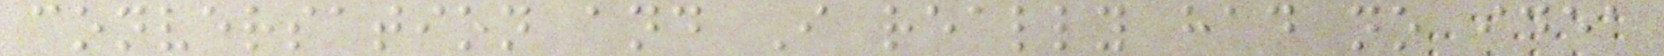conversation and I really had no idea
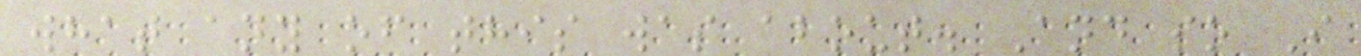what any of this was about. And so I
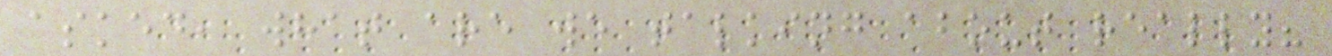asked, what are we talking about really?
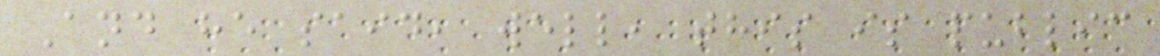And he said, well, this is public
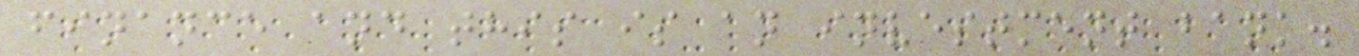finance and this is an investment bank.
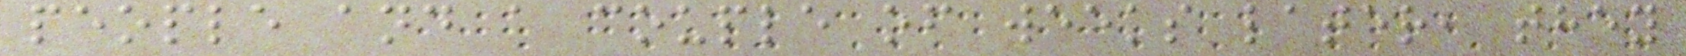people and a couple of weeks later, they
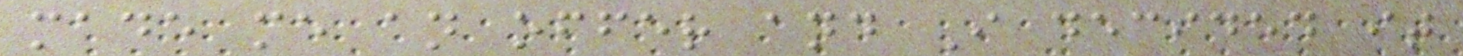made me an offer and I decided it
